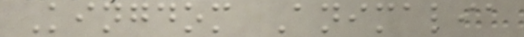Kingdom Animalia
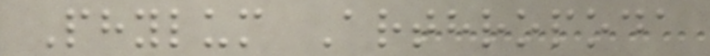Phylum Arthropoda
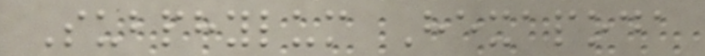Subphylum Hexapoda
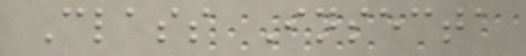Class Insecta
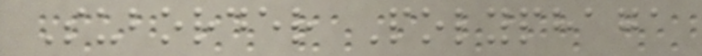Suborder Polyphaga
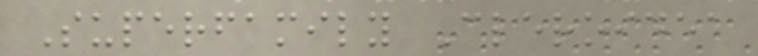Superfamily Cleroidea
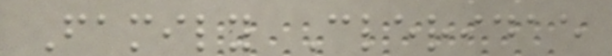Family Cleridae
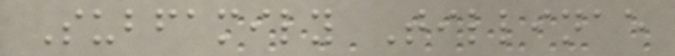Subfamily Tillinae
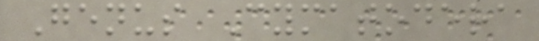Genus Cymatodera
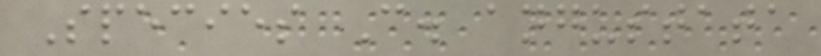Species C. angustata
